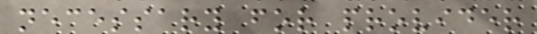necessary for provider
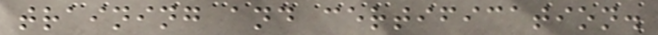training and certification.
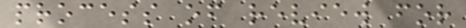process of review for
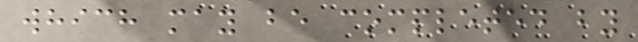which may be completed by
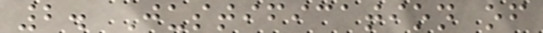2. Justification of
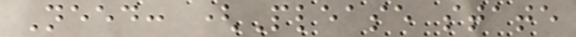Need: (Please state
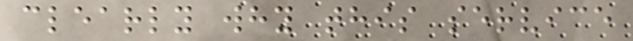clearly why this service
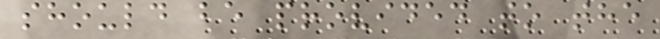should be provided to the
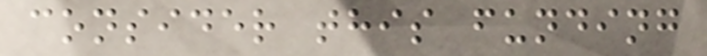consider this funding
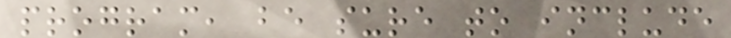program, be sure to include
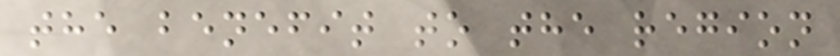the benefit to the region
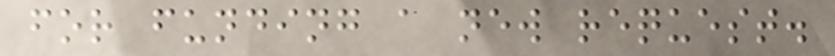for funding a new request.
